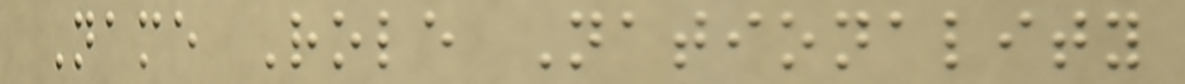Name Role Nationality
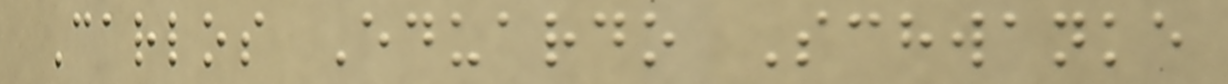Carlos Eduardo Schwanke
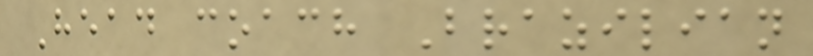Head coach Brazilian
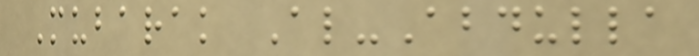Mubarak Al-Abdulla
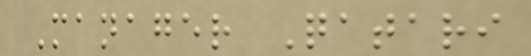Manager Qatari
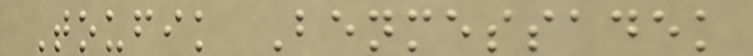Toufik Benmessadek
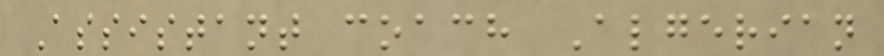Assistant coach Algerian
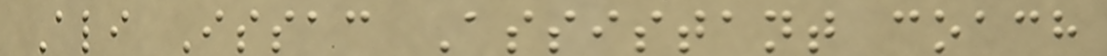Ali Issac Assistant coach
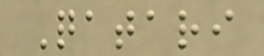Qatari
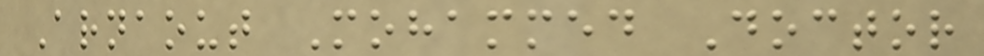Arnaout Mohammed Doctor
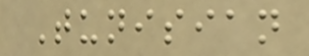Tunisian
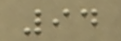94
